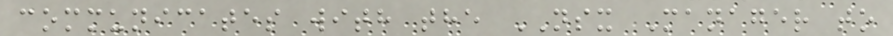communicates with the NSX Manager to
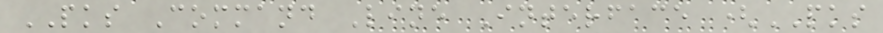PKS Command Line Interface (PKS
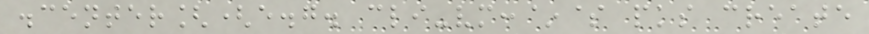.center[(e.g. cli-vm:~$ pks create
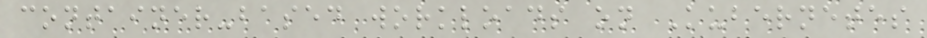container-based workloads on Kubernetes
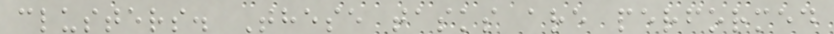clusters. These tasks are performed
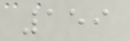159
